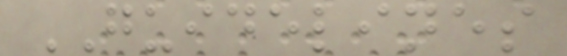GUIDELINES
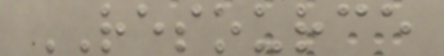RESOURCE
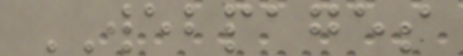WEBPAGES
